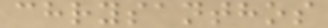chrysanthos
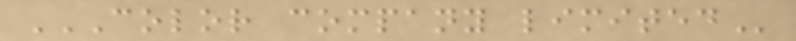COLOR COMPANY LIMITED
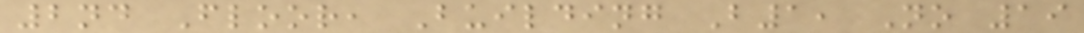2nd Floor, Building B1, No 19
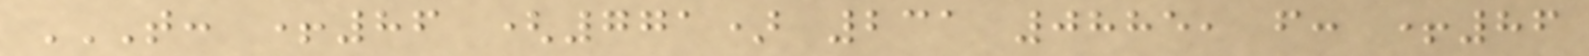T: +86 (771) 231 0885, F: +86
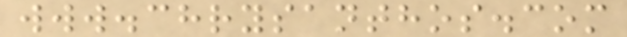www.chrysanthos.com
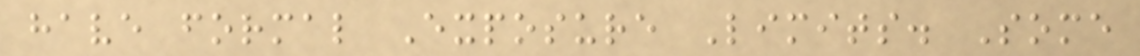have formal Exposure Limits. Some
